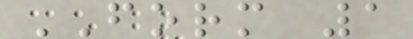FORM 1
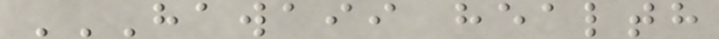HAWAII HEALTH
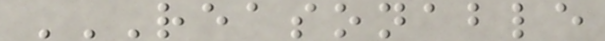REASONABLE
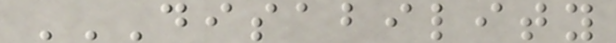DISABILITY
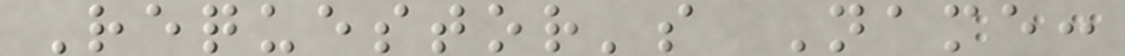Requestor's Name:
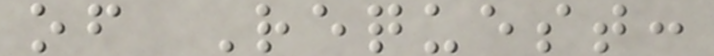of Request:
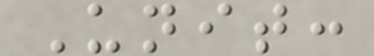Unit:
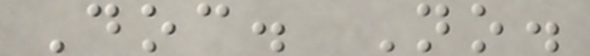Doc. No.
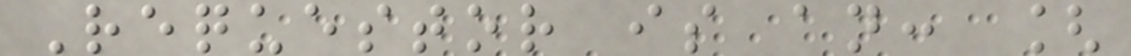Requestor is an: [
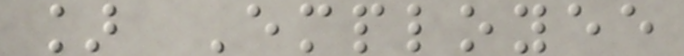] Employee
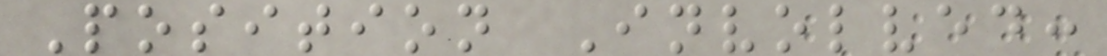Position Involved:
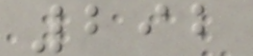292
